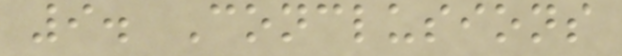9. Conclusions
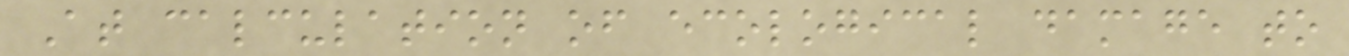At calculation of ecological damage to
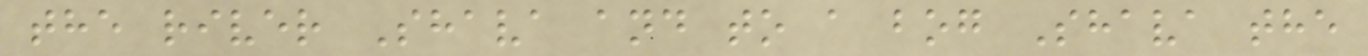the river Shava and to a bog Shava the
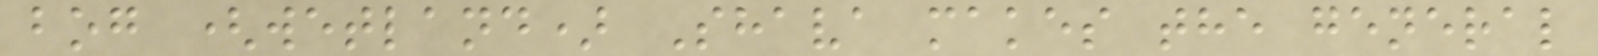bog (wetland) Shava makes the general
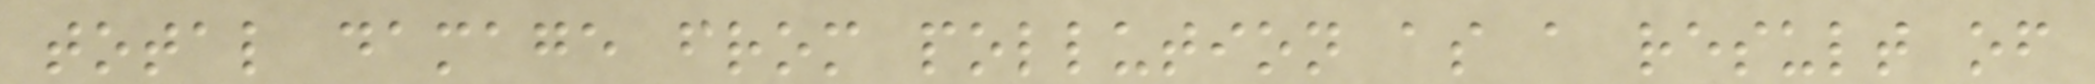total damage from pollution as a result of
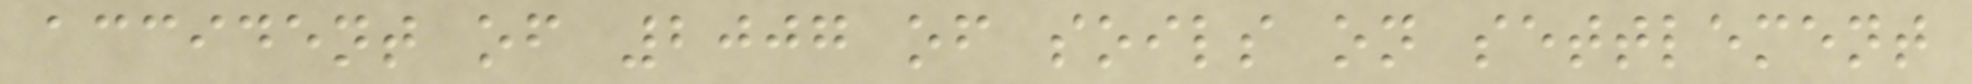accident of 2007 of soils on settlement
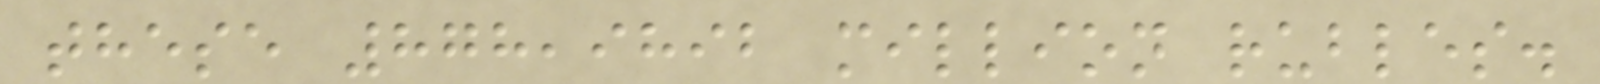these 878,9892 million rubles.
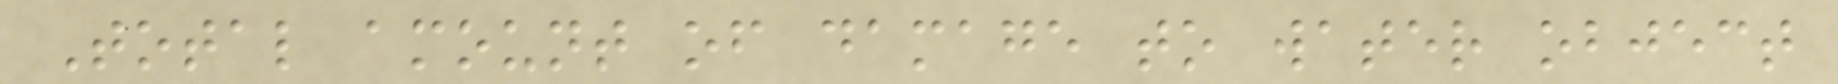Total amount of damage to water object
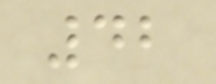42
